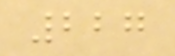227
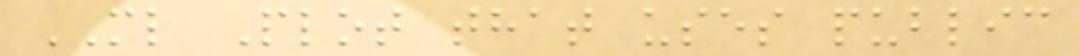ML Plot that uses public
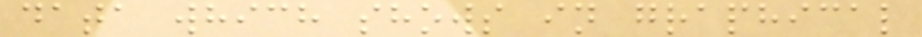data which shows in graphical
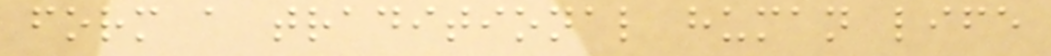form a traditional human life
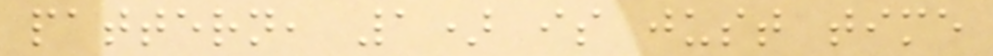pattern, 1) is just time
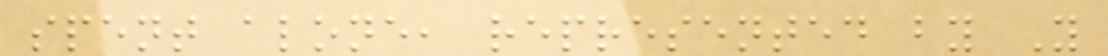spent alone, represented by Y
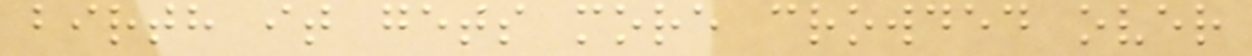birth it gets more crowded over
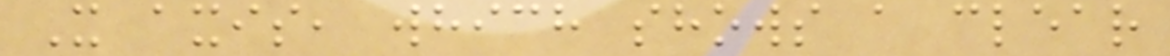X axis, which shows a clear
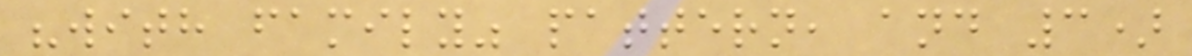"with family" pattern, and 3)
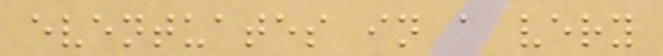eventuates in a very
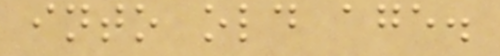into old age.
